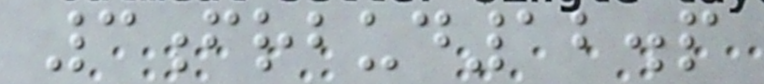3frbud12.p
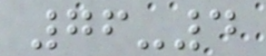76-4
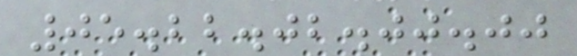05.22.02.00.00
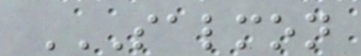SALMON
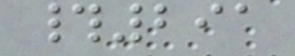#291
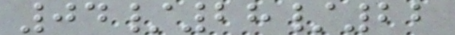04/28/22
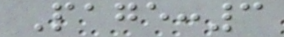Page:3
